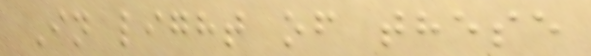In light of these
